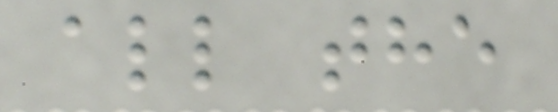all the
